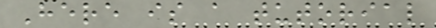Here is a tutorial
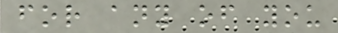for any of you
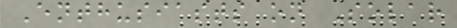Enthusiasts on Solar
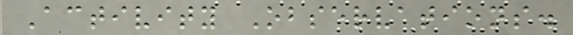Activity Observations.
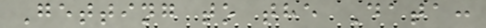Getting to the Data:
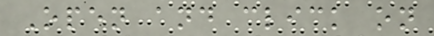Open and click on
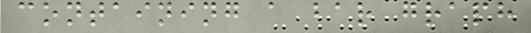containing a bar graph
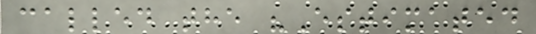called the "Estimated
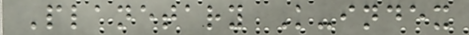Planetary K-index
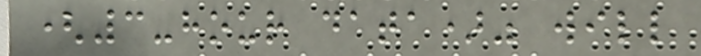(3-hour data)" will
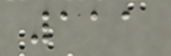111
